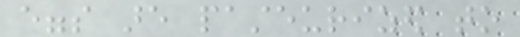eggs are pasteurized to
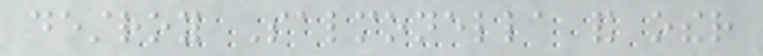destroy Salmonella and other
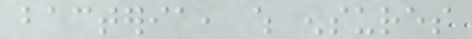bacteria, which ensures
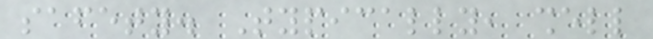safety. Typically, shell
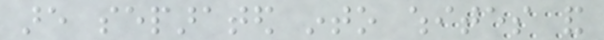are separated into whites and
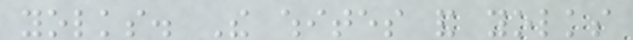yolks. The whites and yolks
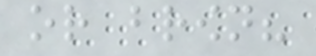or brown?
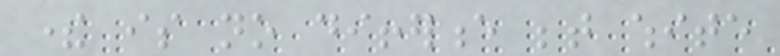there is no difference between white
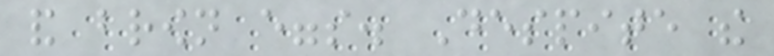and brown eggs. Despite the
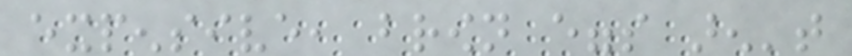expensive, brown eggs aren't
